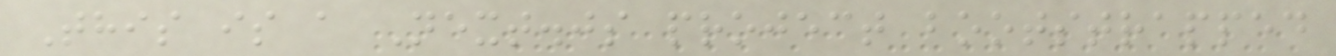This is a Next.js project bootstrapped
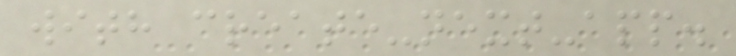with create-next-app.
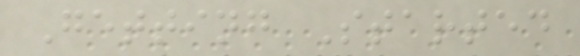Getting Started
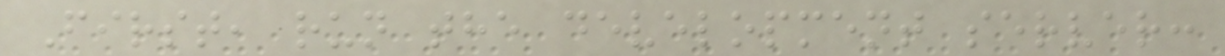First, run the development server:
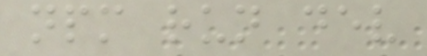npm run dev
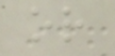or
